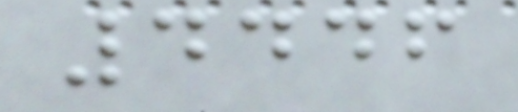4446
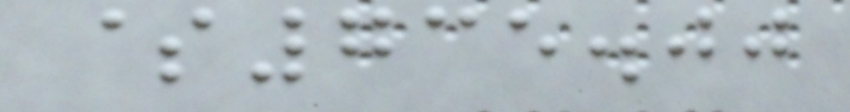$735.00
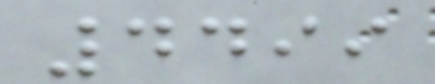4499
